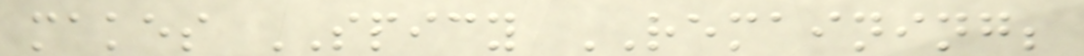makes SPICY REMAINING;
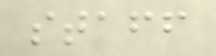staff
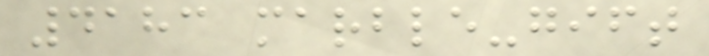4183 marble-gift
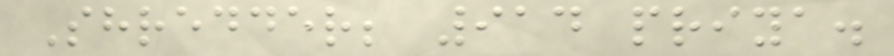Shredder; 914 priya.
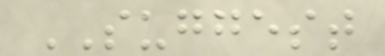SUGGEST
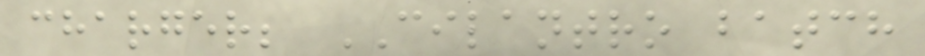charger; CILANTRO batch
